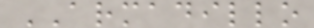ARMADILLO
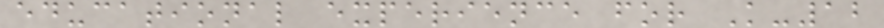educational experience for K-12
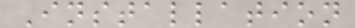Installation
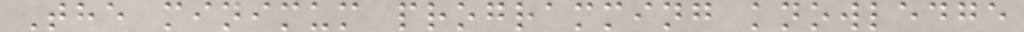The minimum programming knowledge
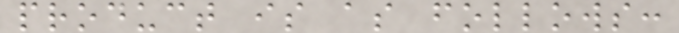product is as follows:
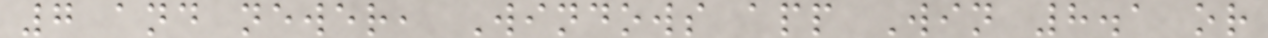7 and newer, Windows app Win 8.1 or
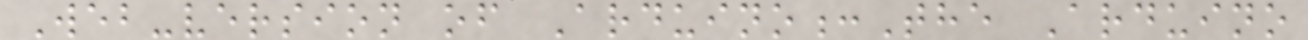Web-version of Arduino:The Arduino
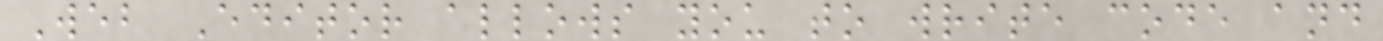Web Editor allows you to write code and
